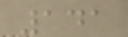141
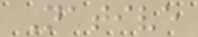Native
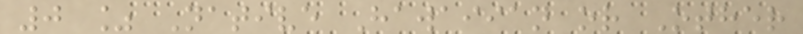0 % Native Hawaiian or Other
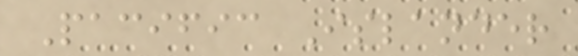Pacific Islander
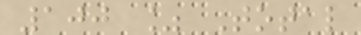100 % Total
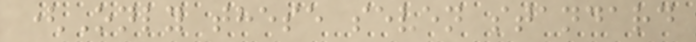(Only these seven standard
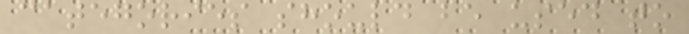categories should be used to
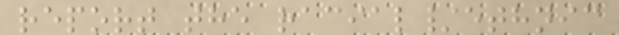report the racial/ethnic
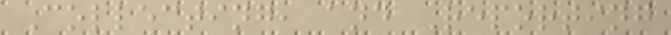Collecting, and Reporting
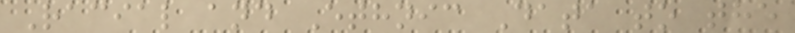Racial and Ethnic Data to the
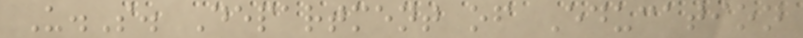U.S. Department of Education
